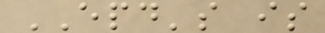EPD's is
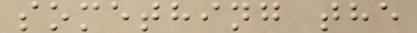something the
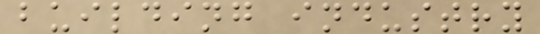building industry
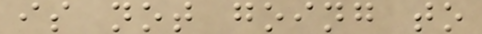is not going to
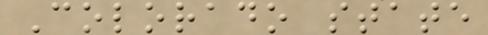Colorado state
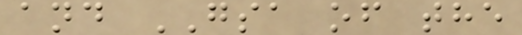and GSA of the
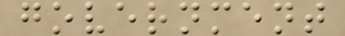government
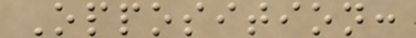Opposition:
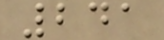241
